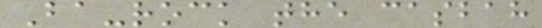Ba-rock the casbah
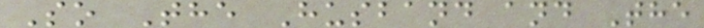So The Husband and The
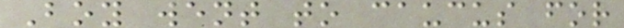Boy went to caucus for
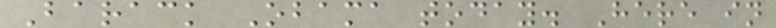Barack Obama today. Here in
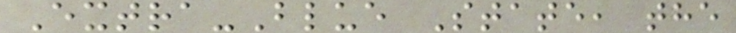Extra-Blue State, the
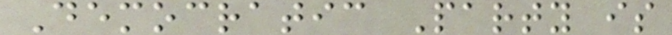Democratic Party is
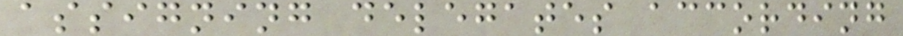assigning delegates according
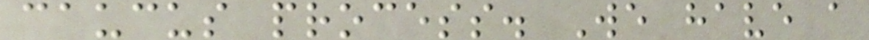caucus process. We have a
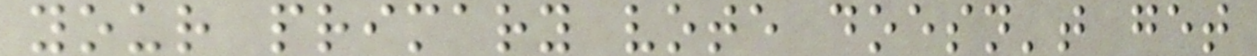your primary vote doesn't get
